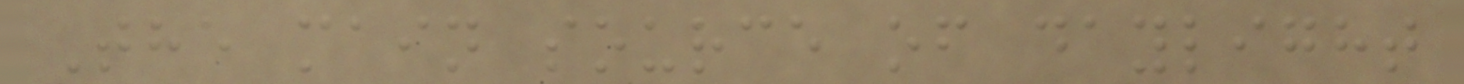The main source of daylight
